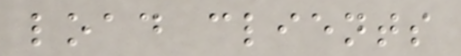load clients
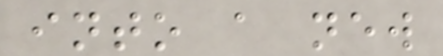into a new
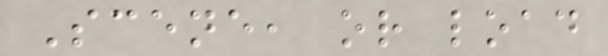Scene, or load
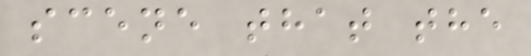scene that the
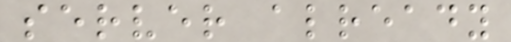server already
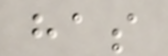has
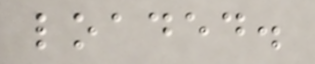loaded.
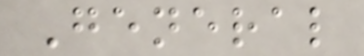General
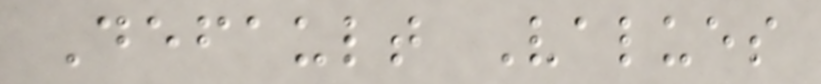Default Values
